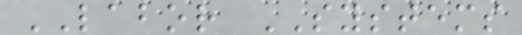LABOR SYSTEMS
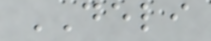DELI
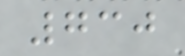730
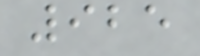925
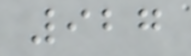927
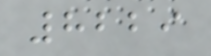8229
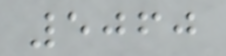5060
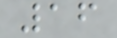16
